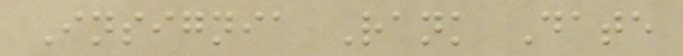Insignia Rank Date
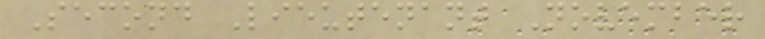Second Lieutenant November
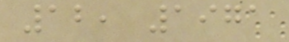12, 1971
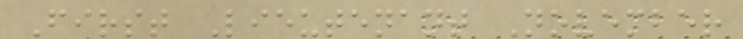First Lieutenant November
